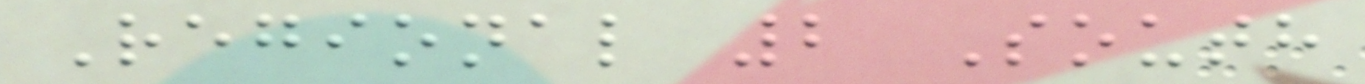Regional 2 South
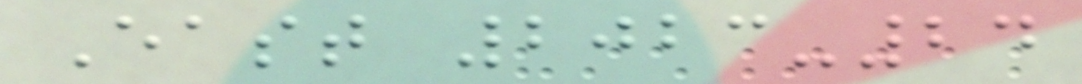East 2023-24
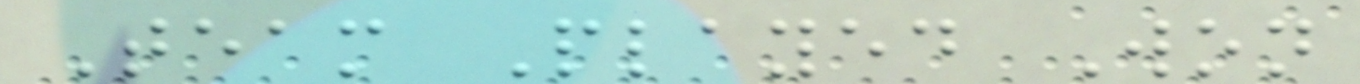Team Played Won
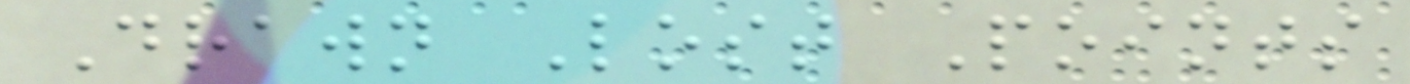Drawn Lost Points
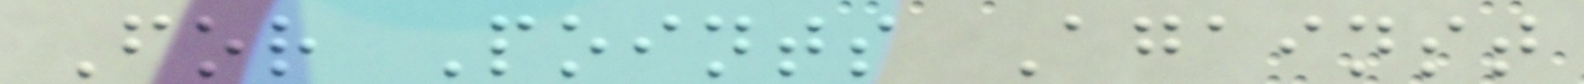For Points Against
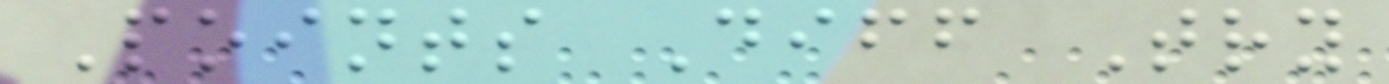Points Diff Try
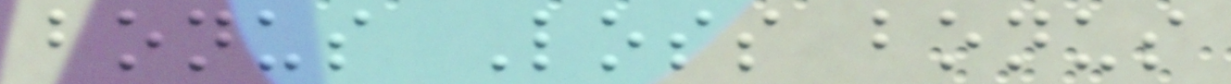bonus Loss bonus
